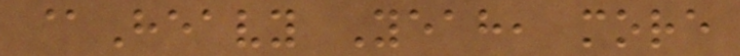@Heavy Yeah, more
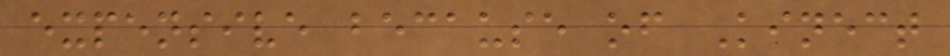expensive because of Kinect
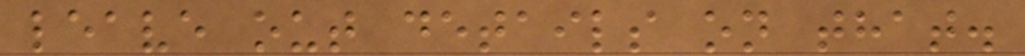leave out details on that.
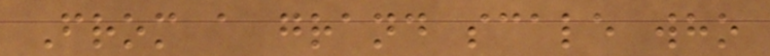From a grand scale who
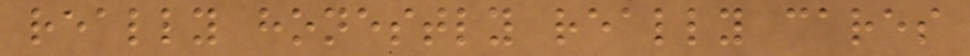really honestly really cares
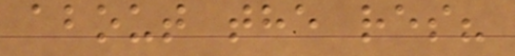about the res?
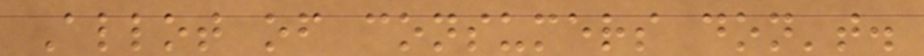Allot of consumers don't.
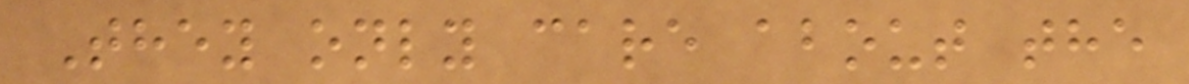They only care about the
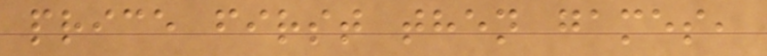price first then games,
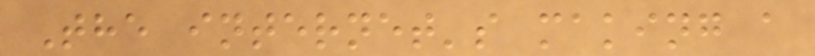The internet's making a
